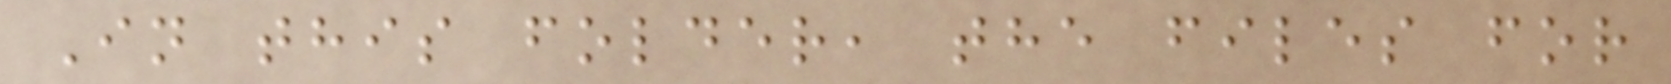In this folder, the files for
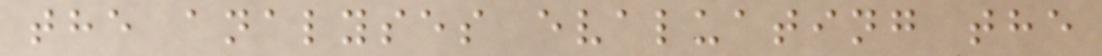the analyses evaluating the
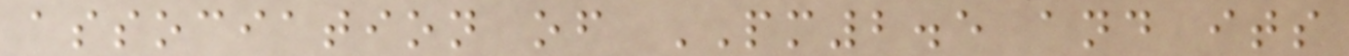association of PM2.5 and its
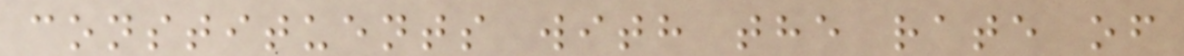constituents with the rate of
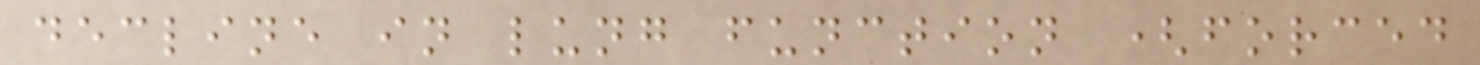decline in lung function (forced
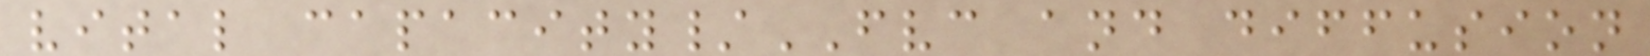vital capacity/FVC and diffusion
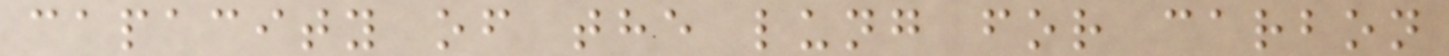capacity of the lung for carbon
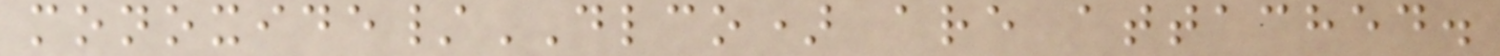monoxide/DLCO) are attached.
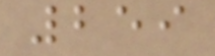259
